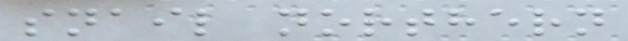snail northern
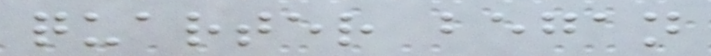quarter began
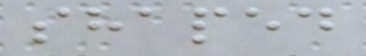shaped
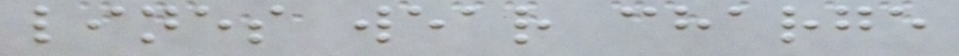lines wear charge
